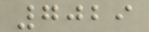7029
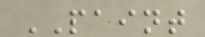PAINT
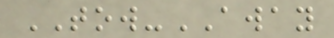TOW-AWAY
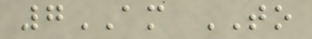7AM TO
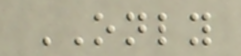ONLY
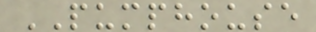PUMPHOUSE
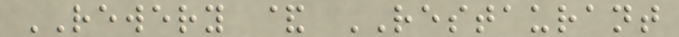REWERY & RESTAURANT
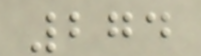274
